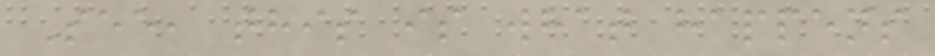See, this is what happens
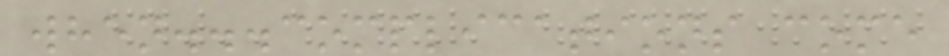when...complications come
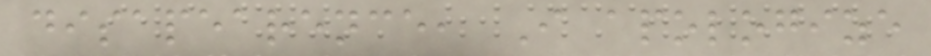disapearence, I apologize
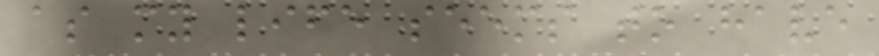as my life seems to have
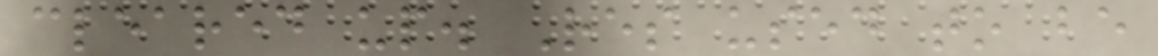cleared up. Res used to be
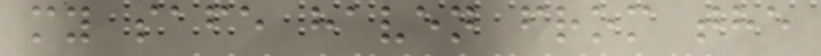my safe haven from the
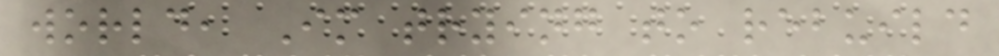world, Im trying to rebuild
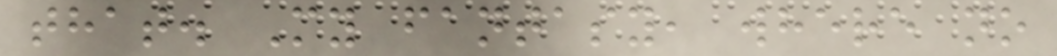that. My fantasy, where no
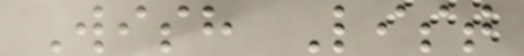Wish List
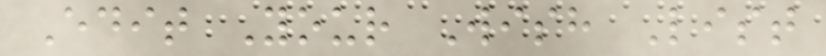Edit Your Wish List
